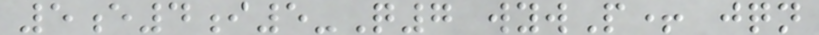5e4i5-Q7 wywP+ jqn
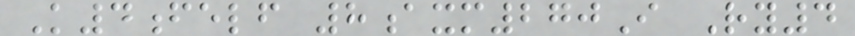K4felf 8axm270I Ry4
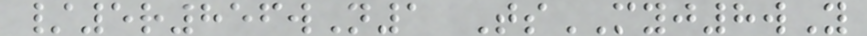/5r856wN1 TsMYJ8wY
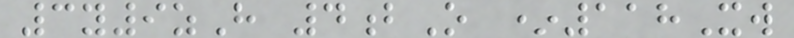3y9zH 4bO *118Xw
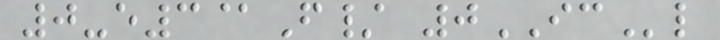0-e3@F/ 0ICl
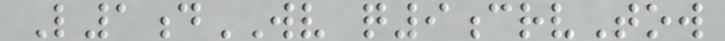L1dWV q9crvTow
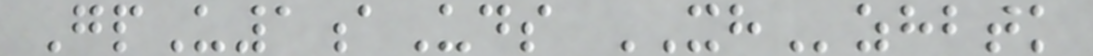GpU1aUds XHzhbtk
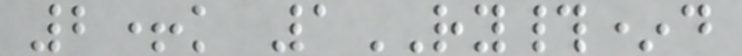2+k 1RY#*d
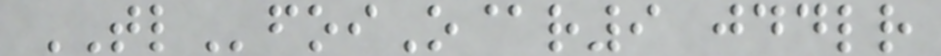TLfoiO@r9 jddlr
